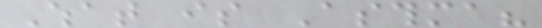What is Asthma?
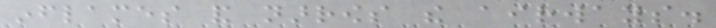inflames and narrows the airways.
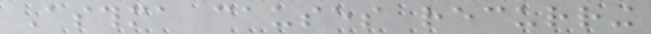Asthma causes recurring
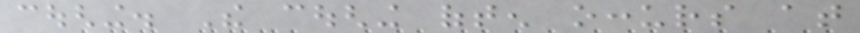coughing. The coughing often occurs at
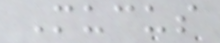Mucus
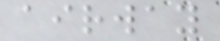airway
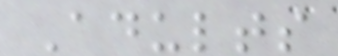Adults
